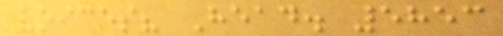voices? Head. 5853
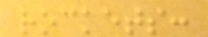rockets:
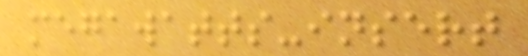megawatts-insert
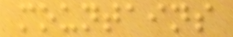mountains
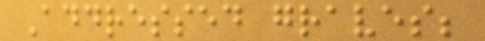Addressed graves;
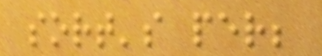sort's per;
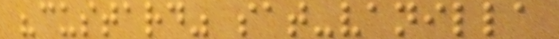"custard" sat-vanilla
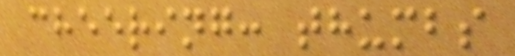cheering: thumbs
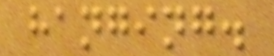hanging.
